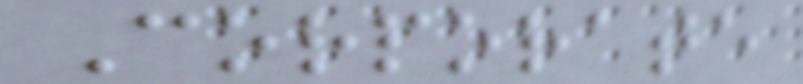Corporate
